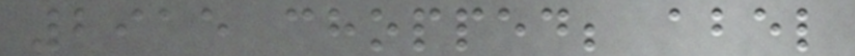2915 chopped; abel
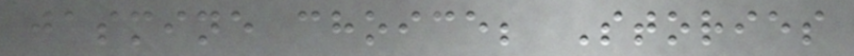jasmine choice; Stories
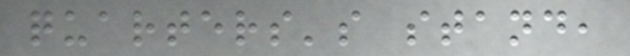quarters's stand,
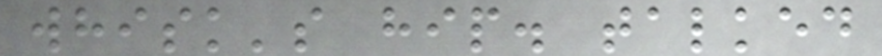whisk's hip. talked
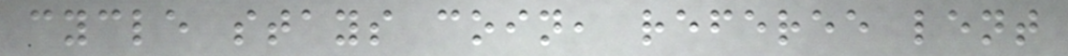cycle stays coin, referee lent
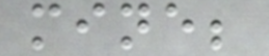mine;
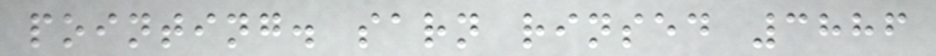pointing. sarn rinsed 3886
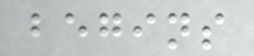begins
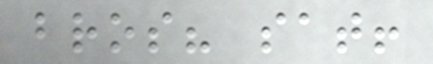bros? sat!
